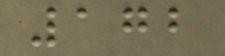172
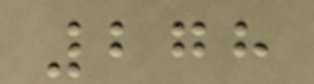278
